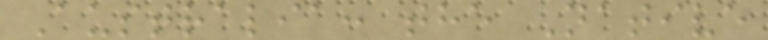Australia: the Native
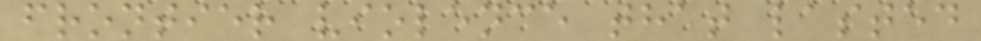frontier violence that lasted
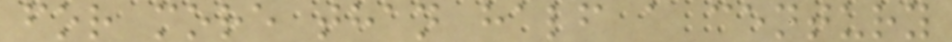for more than half a century
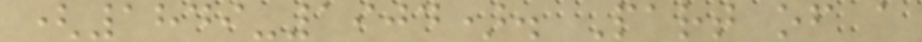(1849-1904). Part of a
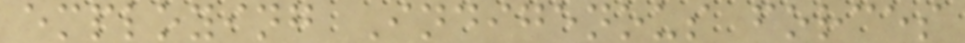employing Indigenous forces
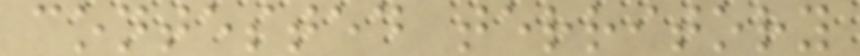contested territory
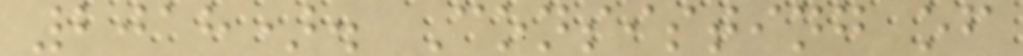2018). Consisting of
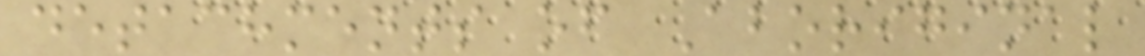detachments of Aboriginal
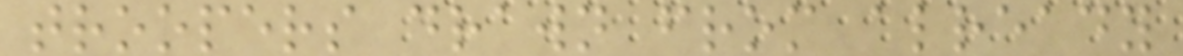troopers drawn from already
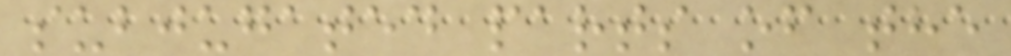subjugated parts of the
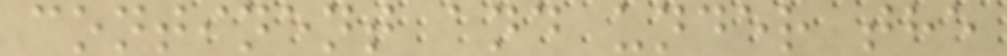continent and under the
